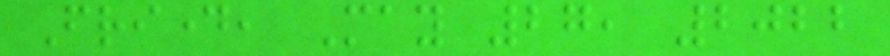Friday, May 27, 2022
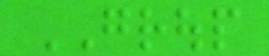GROUP
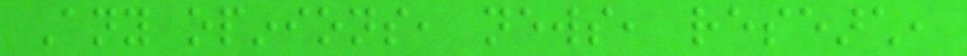Any opinions, news, research,
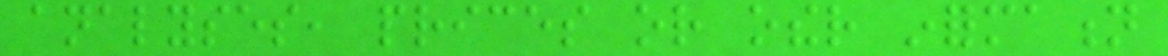analyses, prices or other information
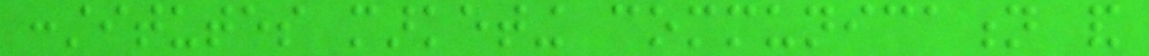constitutes marketing communication and
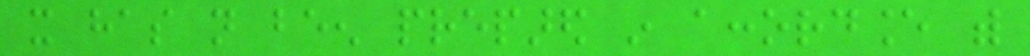it has not been prepared in accordance with
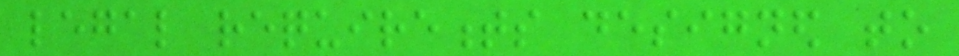legal requirements designed to
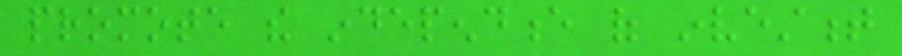promote the independence of investment
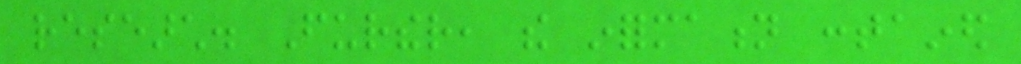research. Further, the information contained
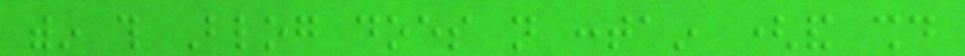within this Blog does not contain (and should
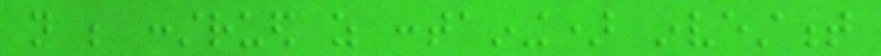not be construed as containing) investment
